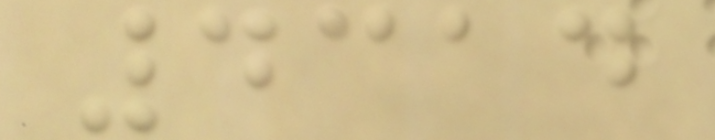4314
